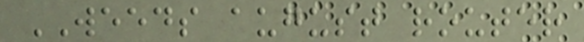WEEDS august router
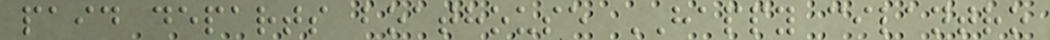paid departs boathouse HAPPY cilantro
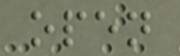open
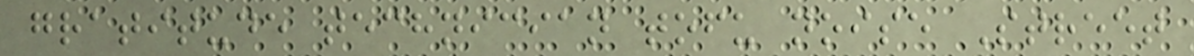gratitude technician tofu noise Street
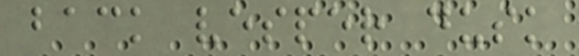back vesper dusk
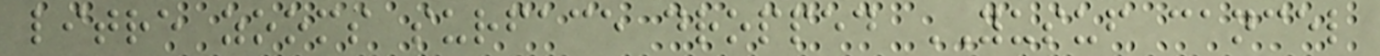litre zooms surface dropped YUSUF cancel
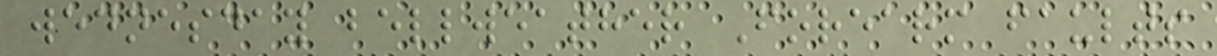wednesday bellweather Forearm faults
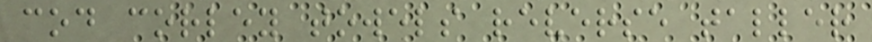cod corley towels reverse taller
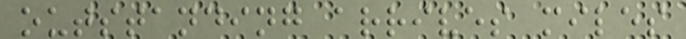outstanding arrives miles
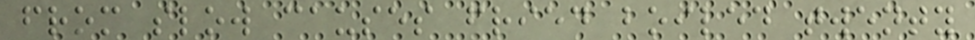from slow causes fried boiled twenty
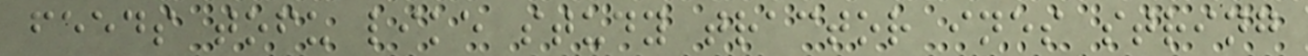feeds tofu like study tractor ines string
